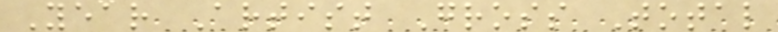Year Artist Gross Total
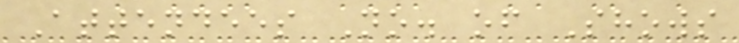Attendees No. of Shows
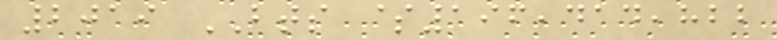2019 BTS $196,414,822
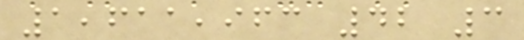1,611,963 42 3
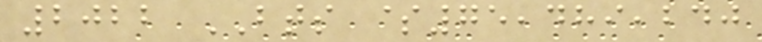2022 BTS $75,489,240
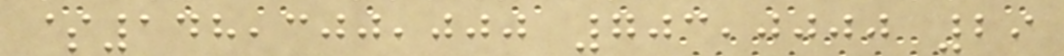$148,300,000 703,0000 29
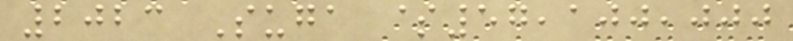2023 Suga $57,100,000
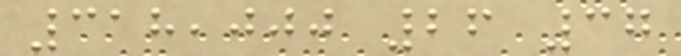318,000 26 37
